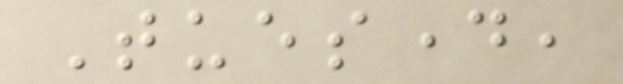Tuesday,
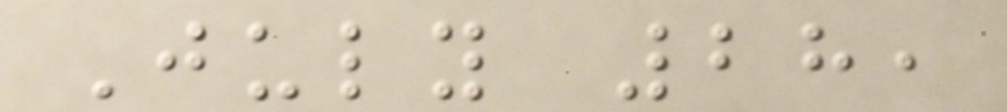July 28,
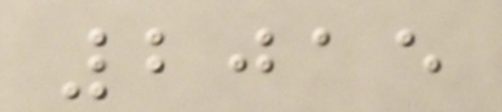2015
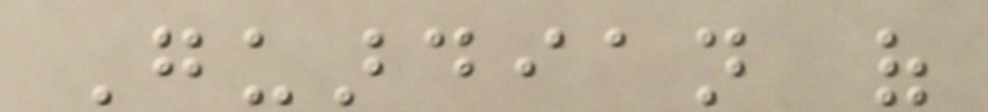Guardian of
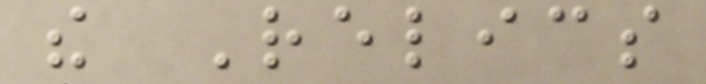the Relics
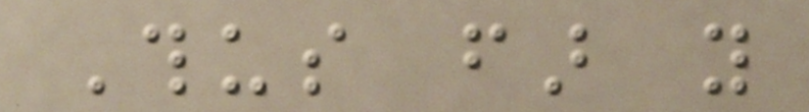Thus far you
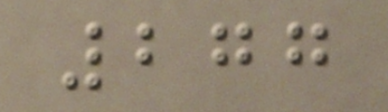277
